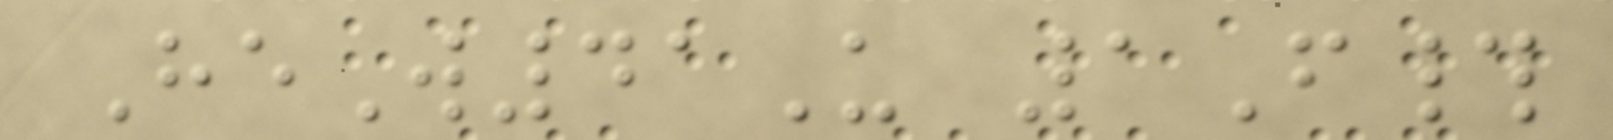HeW41U 1F#
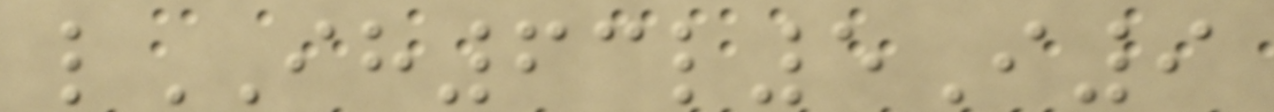lIH63l5I9
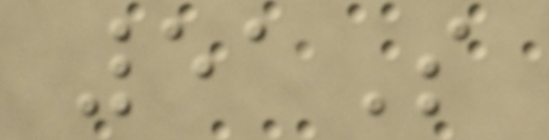51S
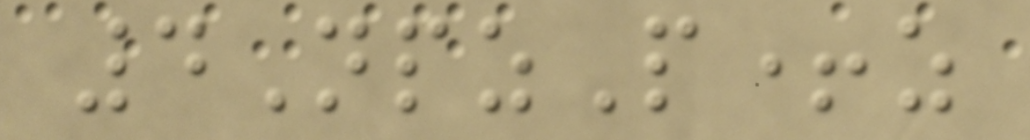4NpzP+z
